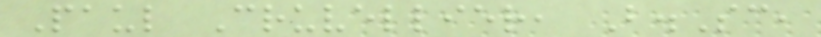Paul Cruvellier, B.Sc,
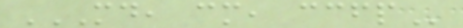MD, CM, CCFP
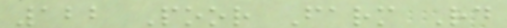122 Poor Farm Rd
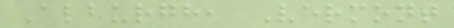Alburgh, Vermont
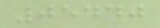05440
